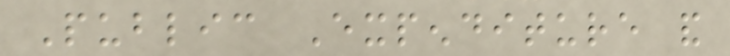Public Expenditure and
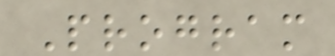Program
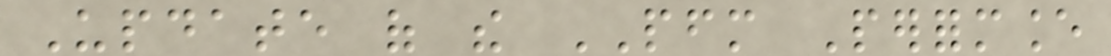Update of the PFM Performance
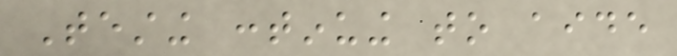Testing continuing to aide
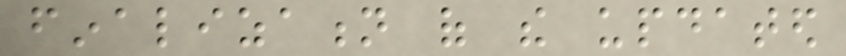finalization of the updated
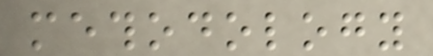methodology
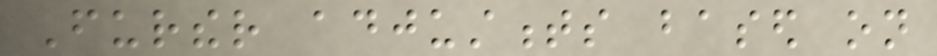Further adjustments based on
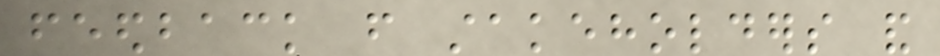feedback from stakeholders and
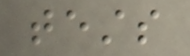tests
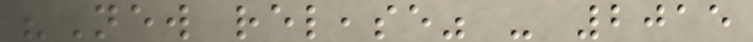"New release" - 2015
